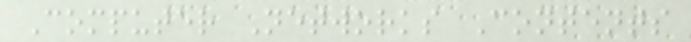Computer Networks Contents
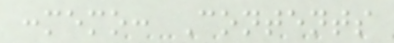:memo: Contents
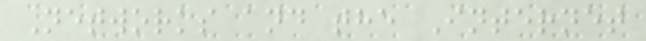Networks and the Internet
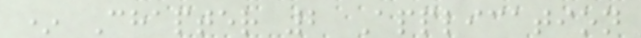* Chapter 2 Application
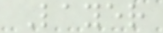Layer
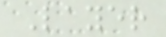Layer
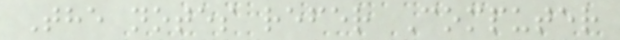The notes refer Computer
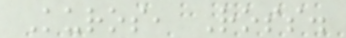Kuros, Ross.
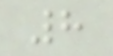8
